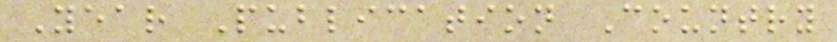Year Publication Country
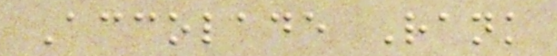Accolade Rank
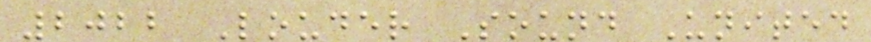2022 Louder Sound United
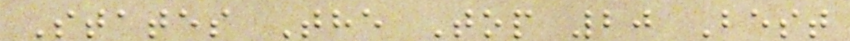States The Top 20 Best
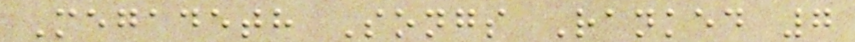Megadeth Songs Ranked 7
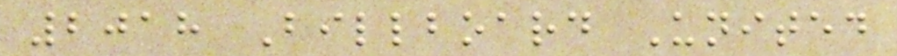2018 Billboard United
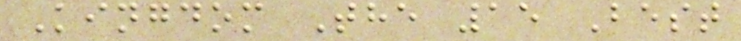Kingdom The 15 Best
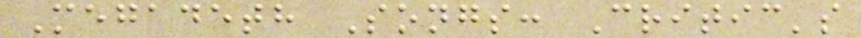Megadeth Songs: Critic's
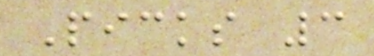Picks 3
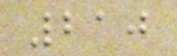210
